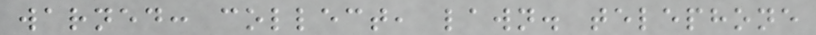warned: collect, lawn. telephone
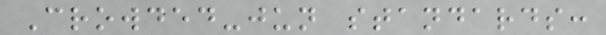Crowded-jun standards:
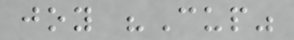joy "Cup"
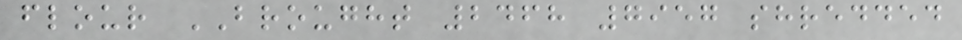flour BROUGHT 2468 7957 shredded
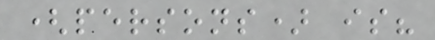(persons) is?
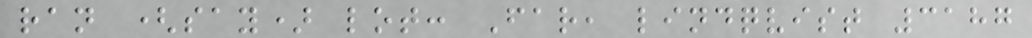ran (say) lot: Far, lindqvist 3187
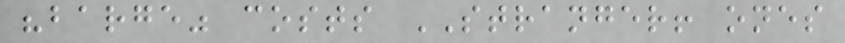"barge" costs STRANGER! ones
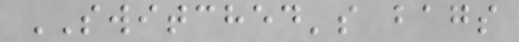SWITCHED's bags
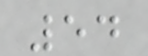54
